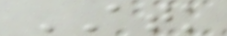ATK
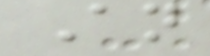An
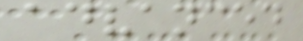advanced
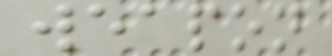weapon
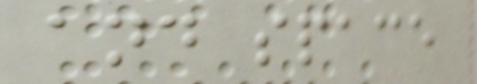and space
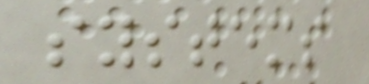systems
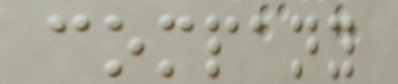company
